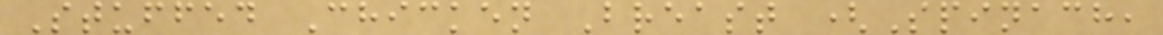Stuffed Chicken Breast (Spinach,
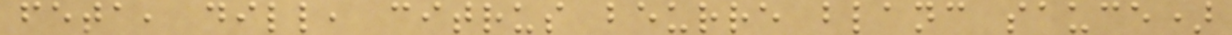feta, dill, citrus beurre blanc sauce)
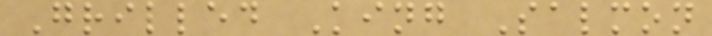Grilled King Salmon
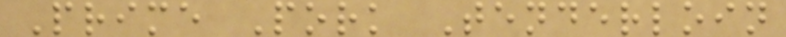Prime Pork Tenderloin
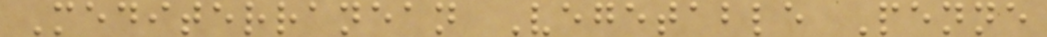Mediterranean Vegetable Penne
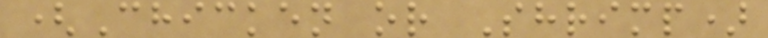(Chicken or Shrimp)
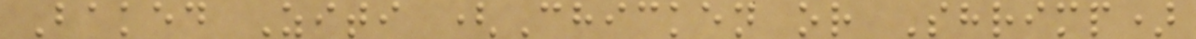Baked Ziti (Chicken or Shrimp)
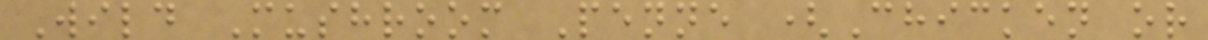Wild Mushroom Penne (Chicken or
